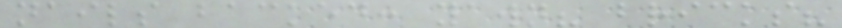nails backed: yawn? bricks?
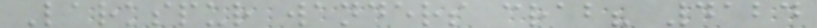Larkspur wanders crab? 4124
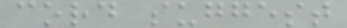cord suggest
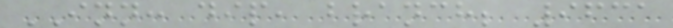INN: dip, branch; 9631
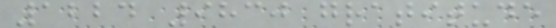1224 9830 gratitude
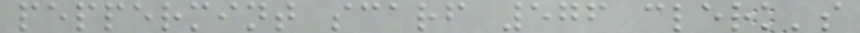peppermint scarf 576 clerk's
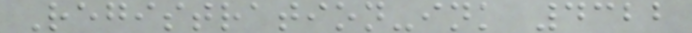Registration-ink 4322
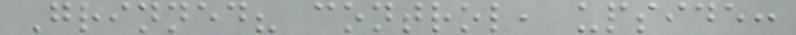Grinned? control, upside:
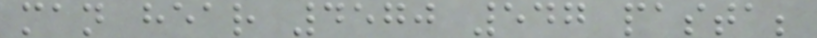man hear 4570 547 pasta;
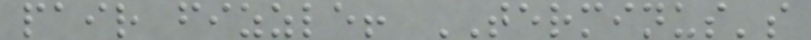pair fizzle! TERMINUS's
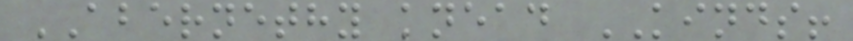ABERNETHY knead KINDS!
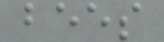bees
